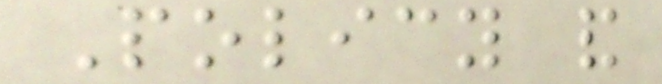Policy and
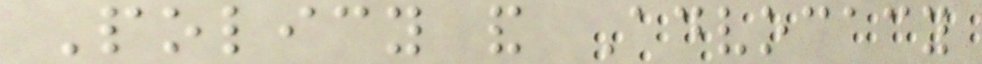Policy and Advocacy
